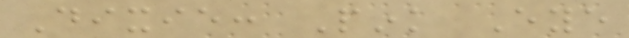Dixie: Pink Eye
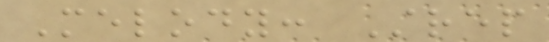Melody: Strep
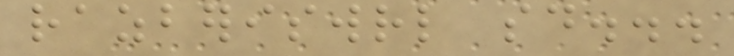razberiswrl said...
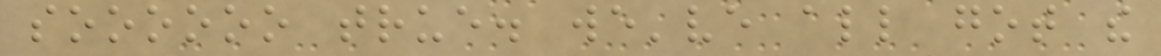soooooo true. we've all got the
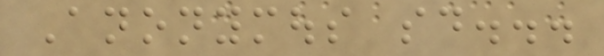Anonymous said...
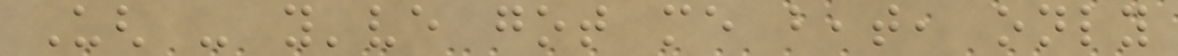Ugh - you've got me beat, only
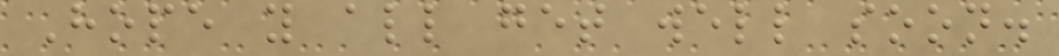Hope you all get well soon.
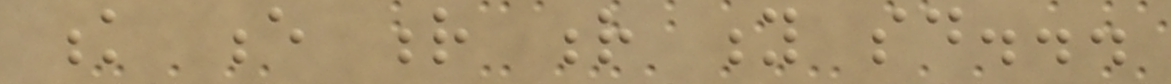k e r r y said...
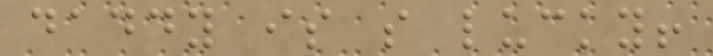daddy is so lucky!
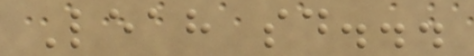Leah said...
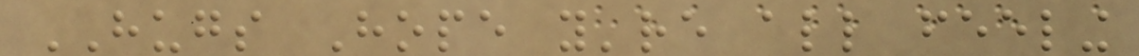HUGS Hope you're all feeling
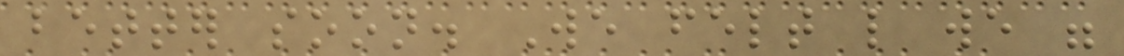better soon. We felt like we were
